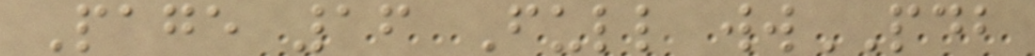Page 16 Full wwPDB
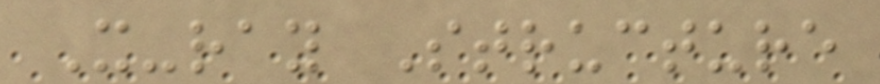X-ray Structure
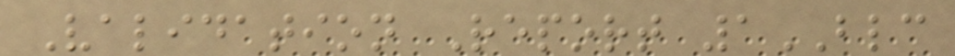Validation Report 1BLC
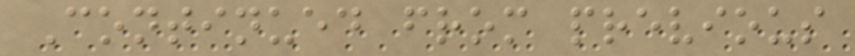Continued from previous
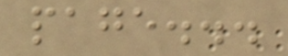page...
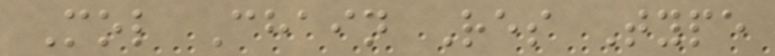Mol Chain Res Type
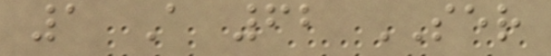1 A 62 SER
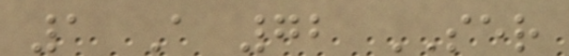1 A 72 SER
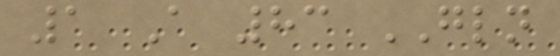1 A 83 GLN
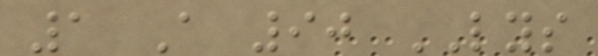1 A 90 LYS
